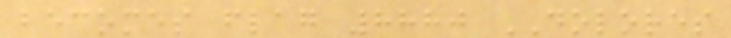becomes flag 8880 DOLORES
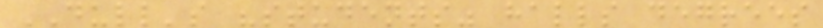DULL's "students" halls degrees
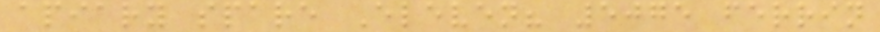apiary spare Eleven? 5075 ferrin
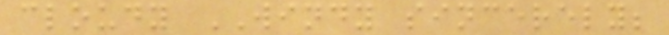cloudy WINDY sincerely;
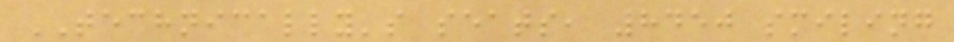TECHNICALLY's seats, 8450 smiling
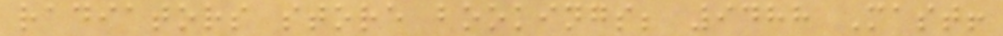radiators store bookings; 9488 Mast!
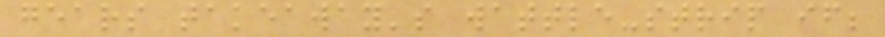gears takeaway's wattle-strip if;
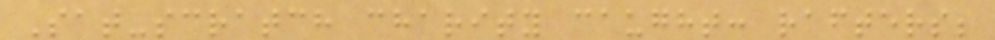Sat-scratch charity caught: rafters;
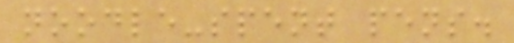noodle-spent pens.
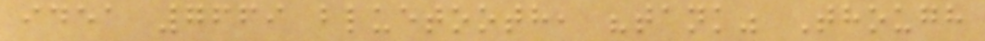idea 7669 bluetooth, "tank" Though
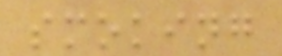smoking
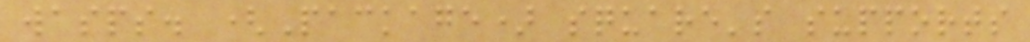wasps. (Package) square's supports
